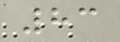83
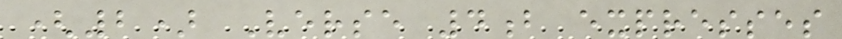(2) Verse 4b expresses
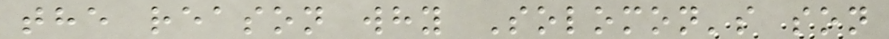the reason why Solomon's son
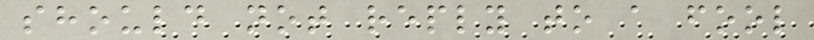should not reply to a fool
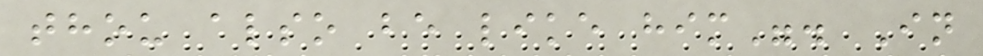thou also be like him". In
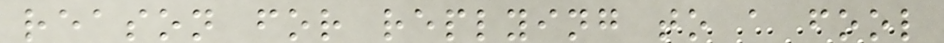reason for replying to a fool
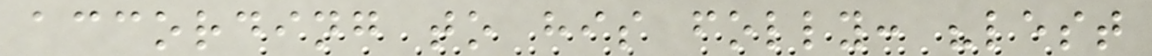according to his folly: "lest
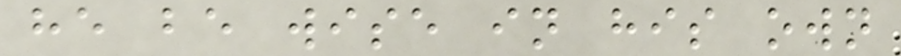he be wise in his own
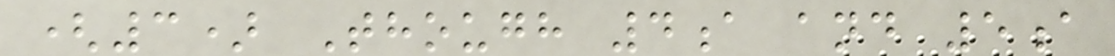(3) Though 4a and 5a
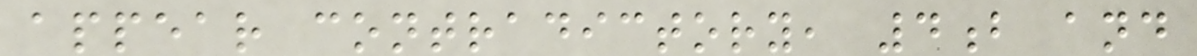appear contradictory, 4b and
